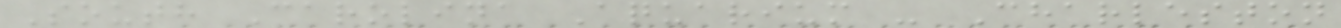South Carolina Aquarium - Charleston
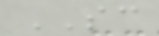SC
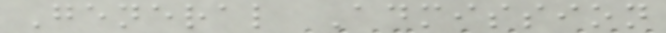General Admission
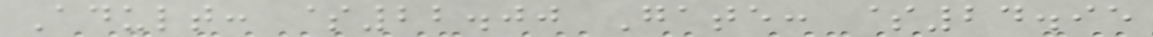Adult: $22.00 Gate: $24.95
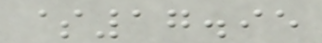$17.95
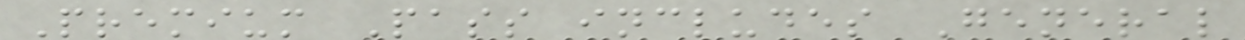Premium Pass includes General
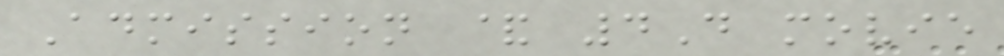Admission & 4D movie
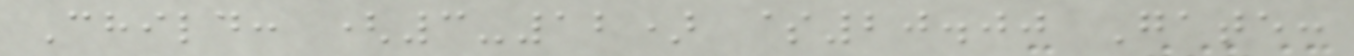Child: (3-12) $20.00 Gate:
